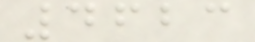4623
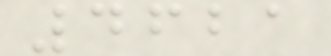4621
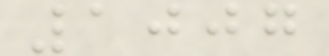1007
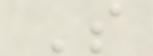S
